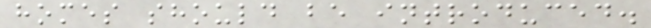homes should be introduced.
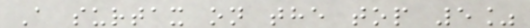A surtax on the top 5%
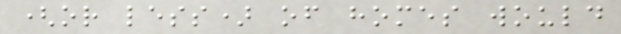(or less) of homes would
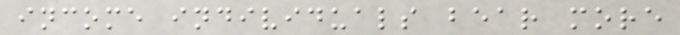income individuals bear more
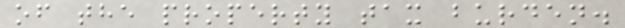of the property tax burden.
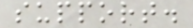support.
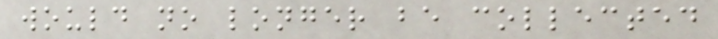would no longer be collected
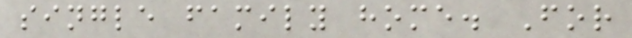single family home. For
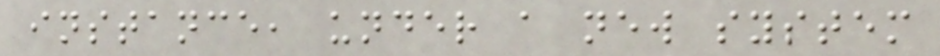instance, under a new system
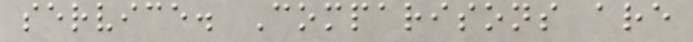service. Comparisons are
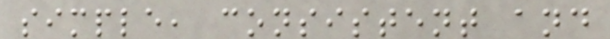simple, consistent and
